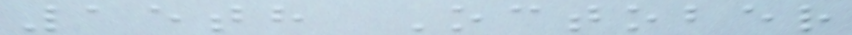15th October
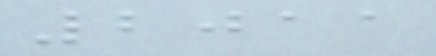2011
